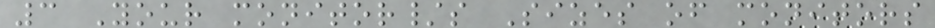3 Your monitor/s Sizes of monitors
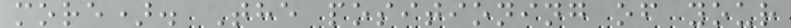more). The positioning of your
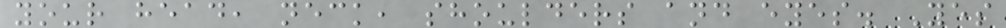your head, neck, shoulders and eyes. Yes
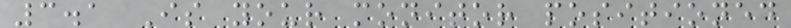3.1 Is your monitor positioned
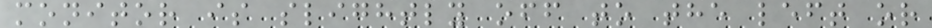monitor is slightly off to the left or
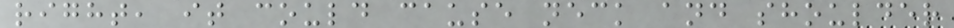right, it could cause neck and shoulder
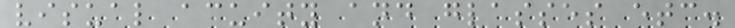visual acuity and glasses etc.
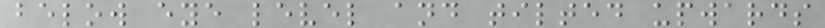below eye level and tilted upwards
